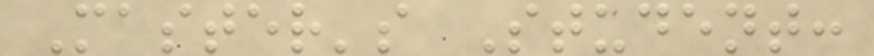Master's Student:
